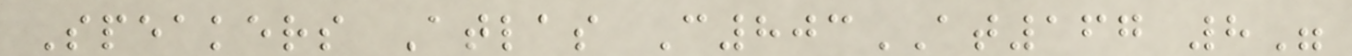Speakers Atlas C803AT167 8"
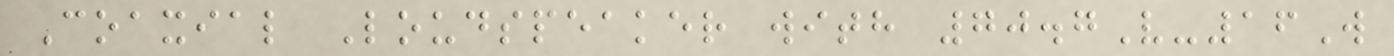Coaxial Loudspeaker with 70.7V-16W
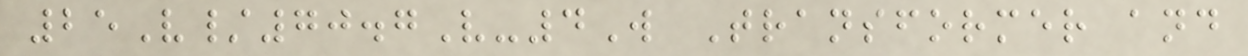25V/70.7V-4W Transformer and
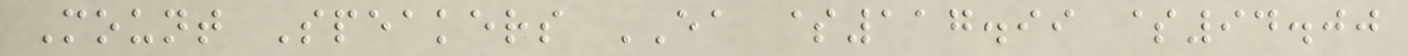Mount Speakers EA $117.99 $94.00
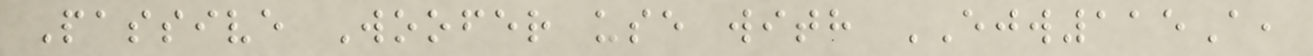Passive Woofer use with EJW115A,
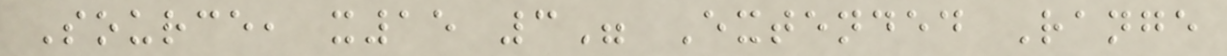Source, x15 3" Extended Range
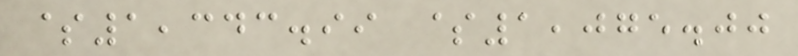$1,343.99 $1,075.00
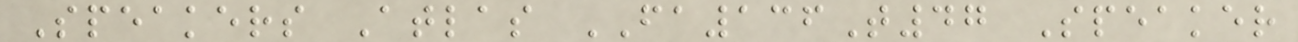Speakers Atlas FA136T47 Speaker
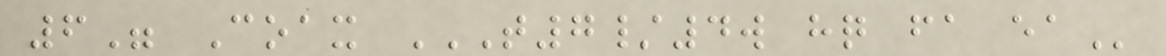6" Coax T7/4W HQ FA EA
